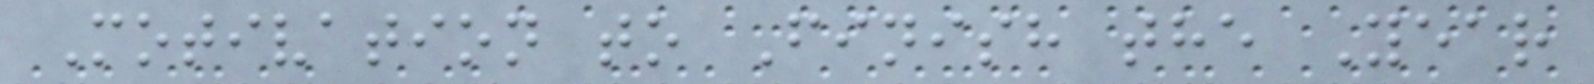Motivation to Finish the Year
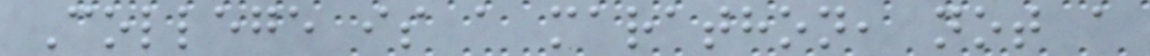College is a marathon, not a
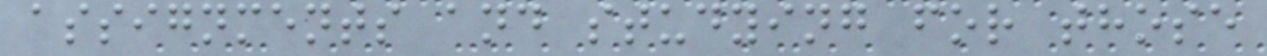assignments and studying for those
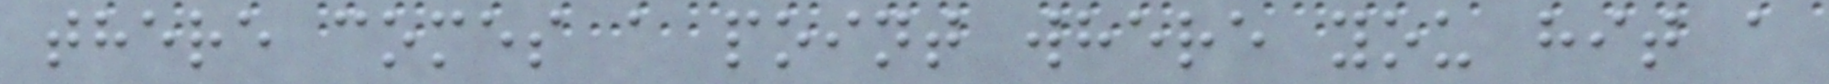there comes a point where you hit a
